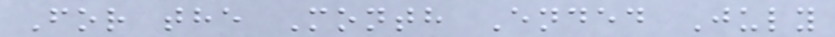For the Month Ended July
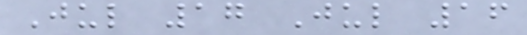Jul 17 Jul 16
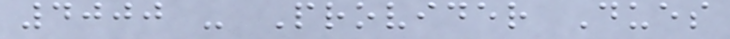4000 - Provider Dues
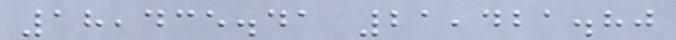18,435.41 21,421.80
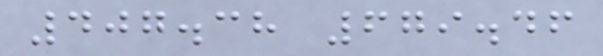407.38 679.46
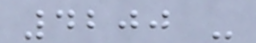4200 -
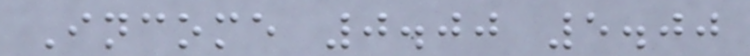Income 0.00 5.00
